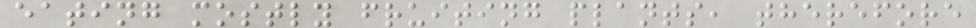eating mostly fruiting plants, therefore
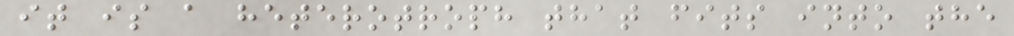it is a heterotroph that fits into the
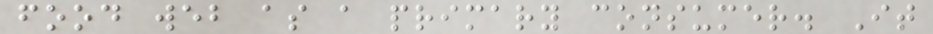food web as a primary consumer. It
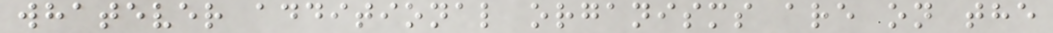whatever additional organisms are on the
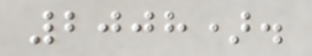2008).
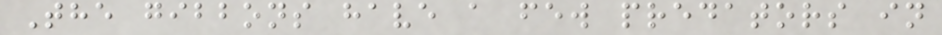The gibbons have a few predators in
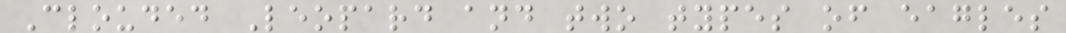Clouded Leopard and two types of eagles
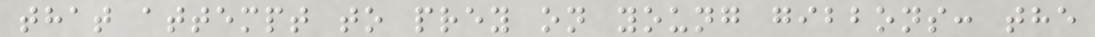that attempt to prey on young gibbons: the
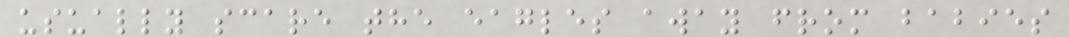usually scare the eagles away from babies
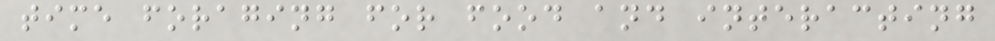time foraging for food and interacting
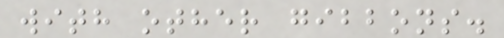with other gibbons.
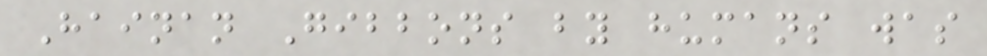Hainan Gibbons by humans was
